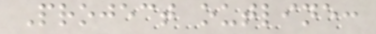Project outline:
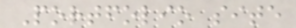Portfolio site
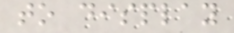to display
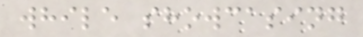while showcasing
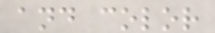and color
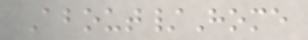About/Home
